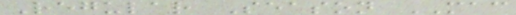Regular Season MAC
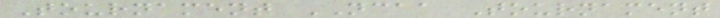Tournament NCAA Tournament
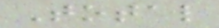Total
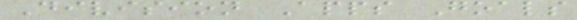Division Apps Goals
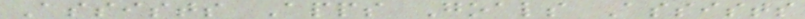Assists Apps Goals Assists
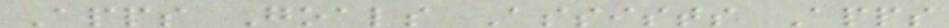Apps Goals Assists Apps
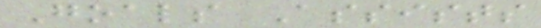Goals Assists
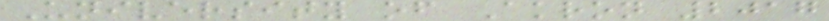University of Akron 2017
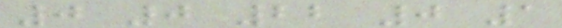0 0 22 0 1
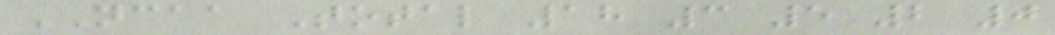NCAA Total 18 3 5 2 0
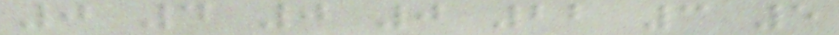0 4 0 0 22 3 5
